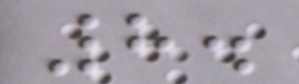8.
